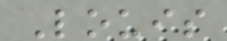Louis
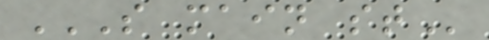S MAIN ST
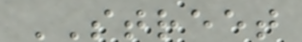STREET
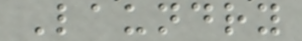Laundry
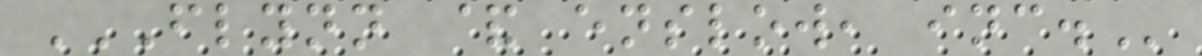FLYNN & ENSLOW, INC.
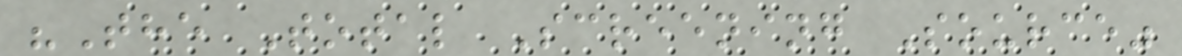"The Total Screening Source"
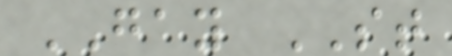GAY ST
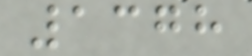1378
